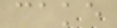cake
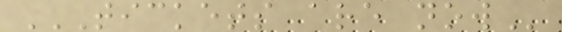TICKETS ARE NOW
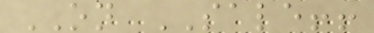ON SALE!!
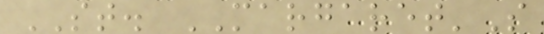ST. MARGARET'S
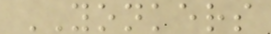YONKERS
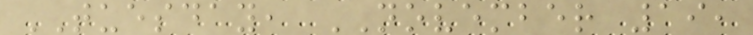TUESDAY, NOVEMBER 19,
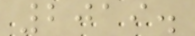2019.
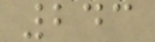243
